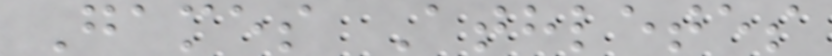Games Athletes
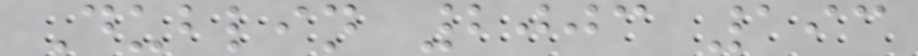Dublin 2003 193
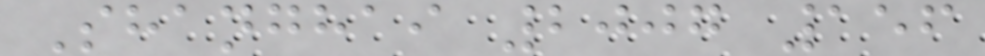Shanghai 2007 156
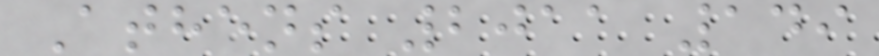Athens 2011 149
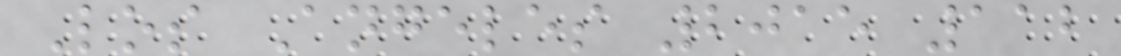Los Angeles 2015 112
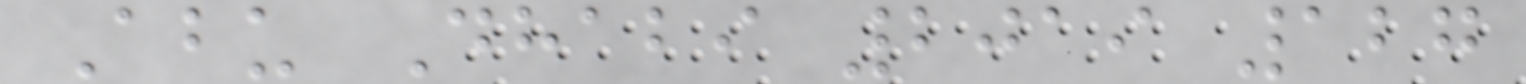Abu Dhabi 2019 127
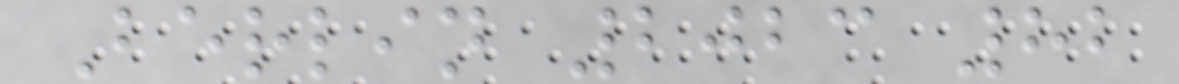Berlin 2023 82
